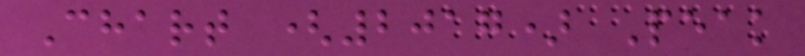Chart (2017) Peak
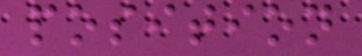position
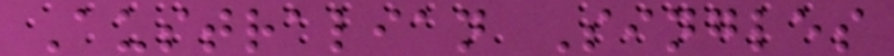Australian Singles
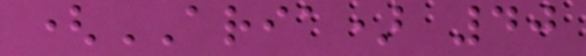(ARIA) 40
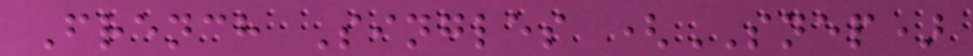French Singles (SNEP)
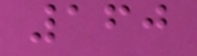160
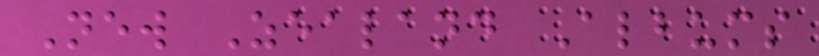New Zealand Albums
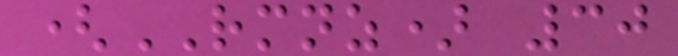(RMNZ) 30
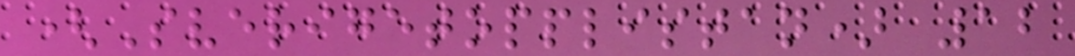(Sverigetopplistan) 12
